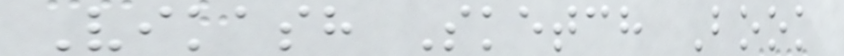Vikash Sketch Book
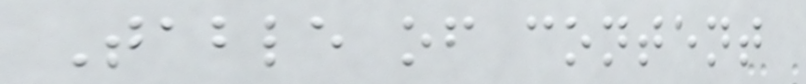Table of content
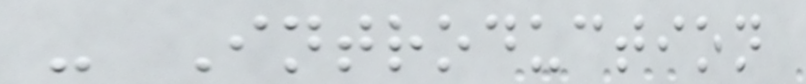- Introduction
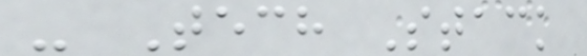- Tech Stack
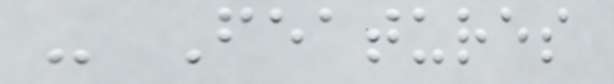- Features
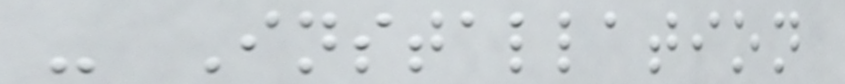- Installation
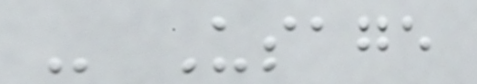- Usage
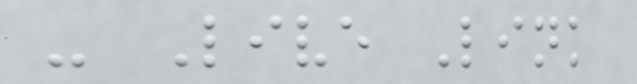- Live Link
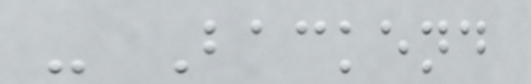- Backend
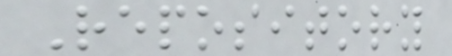Repository
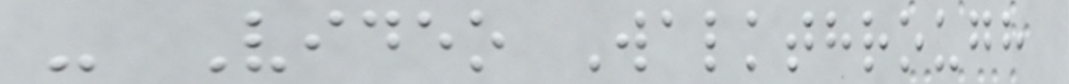- Video Walkthrough
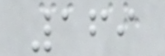169
